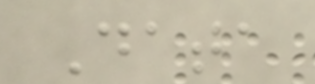Data
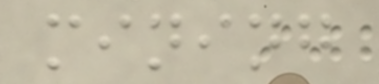mining
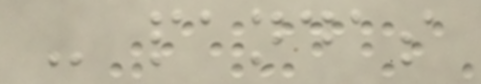- pandas
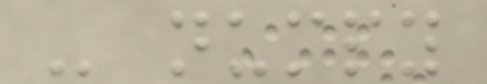- numpy
